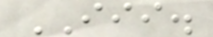III.
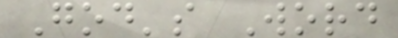God's Word
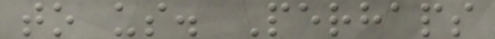to us. Perhaps
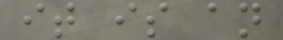it is an
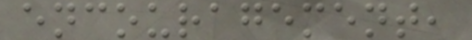encouragement,
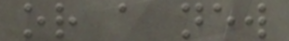or a new
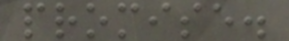promise.
